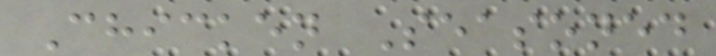Chicken Seasoned
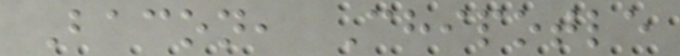Bacon, Chipotle
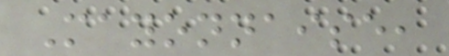Mayonnaise,
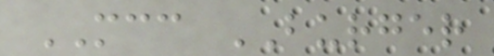MCC BURGER
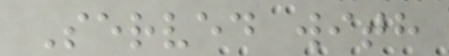Served with
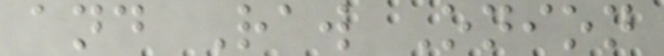and Raw Onion
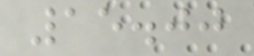15.00
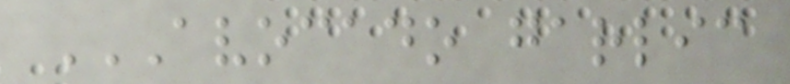AVOCADO GARLIC
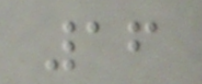16
